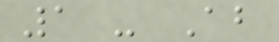1 - About
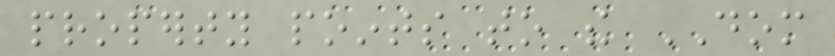property points to the DOM
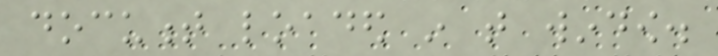document loaded in that window.
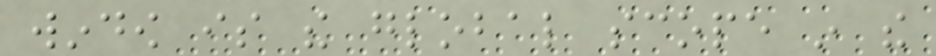window is the global scope in the
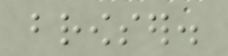browser.
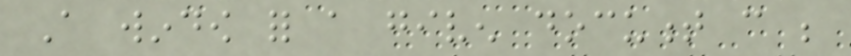A window for a given document can be
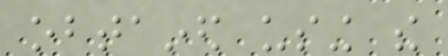obtained using the
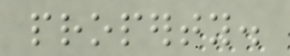property.
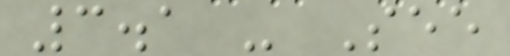3.1 - See
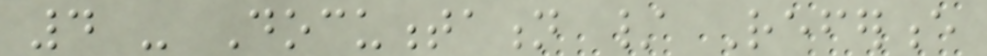4 - Documentation / Reference
